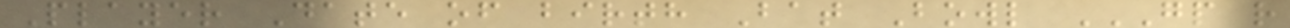Player Date of birth Bat Bowl GP R
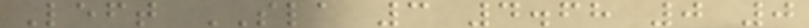Left SLA 3 4.68 0 0
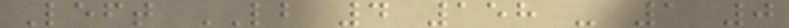Left LB 4 158 - 1 0
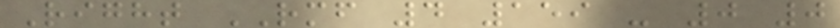Right RMF 4 159 - 0 0
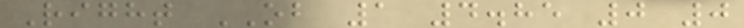Right OB 1 4.85 0 0
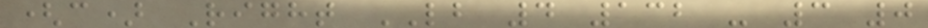(c) Right LB 4 132 - 3 0
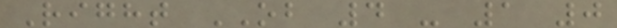Right OB 4 - 1 0
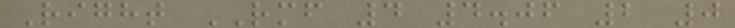Right RMF 4 4.06 2 0
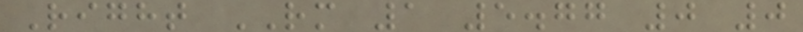Right RM 1 5.77 0 0
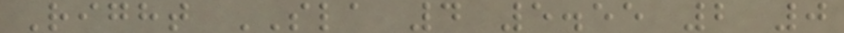Right SLA 4 5.55 2 0
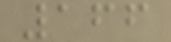166
